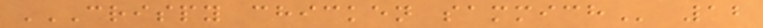CRISPY CHICKEN SAMMICH 12
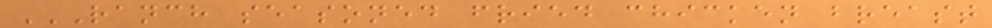RANCH SEASONED FRIED CHICKEN BREAST
